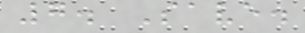7. Save.
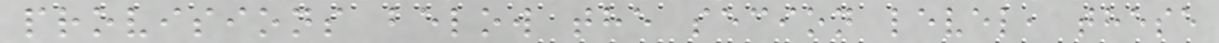provisions below the secion level, these
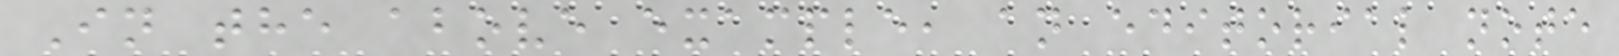In the above example, an editorial note
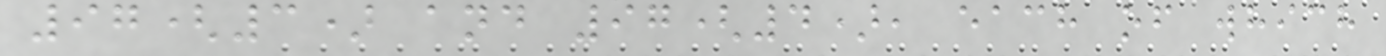97(3) and 97(4), each of which
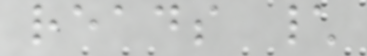reads \
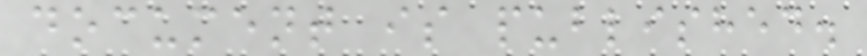document is published.
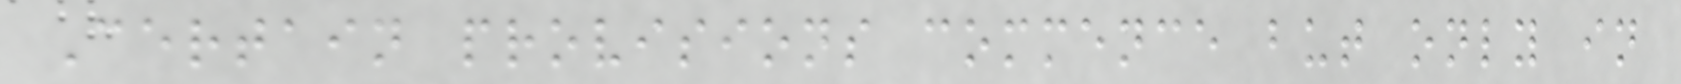Certain provisions commence but only in
